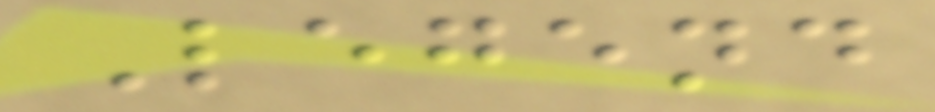Legend
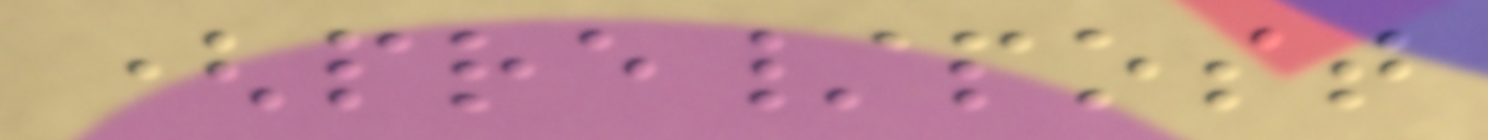(pre/post
